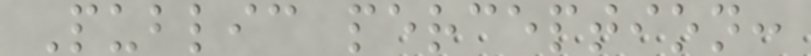Public perception:
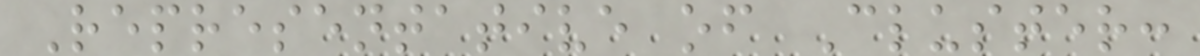Representative of Cluster:
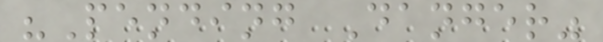"Pending Danger"
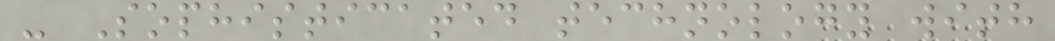- Sophisticated technology with
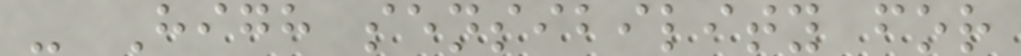- High sensibility for
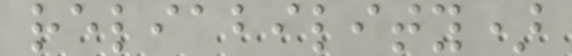reliability)
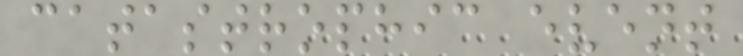catastrophic event
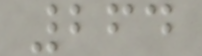264
